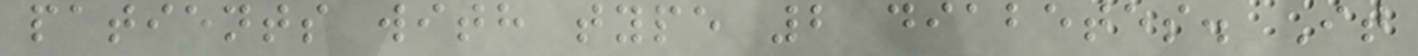patients with type 2 diabetes. It
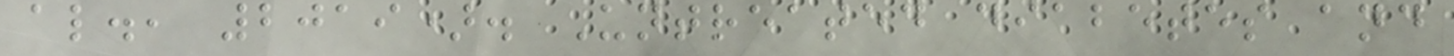al., 2019). Untreated diabetes and
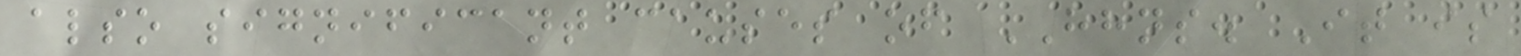also significant causes of HHNS. It is
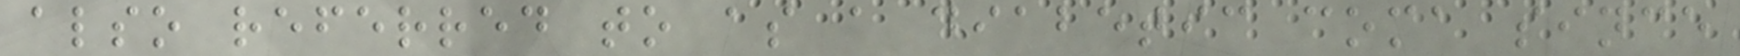also referred to as a diabetic coma since
